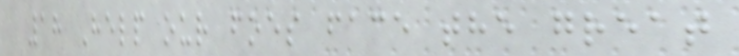18 Help our foes face the great
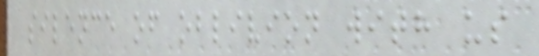silence of oblivion with us
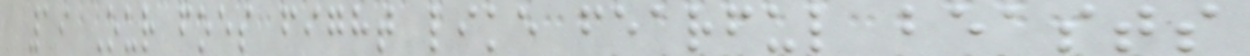19 Our foes fight like fearful beasts
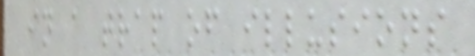in a trap of illusions
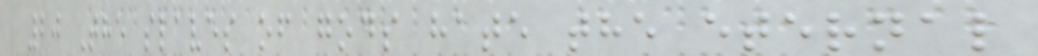20 The slaves of gods hate the eternal
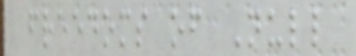freedoms of Null
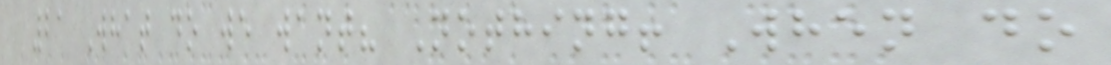21 What do we want? Nothing! When do
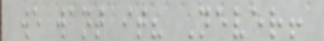we want it? Never!
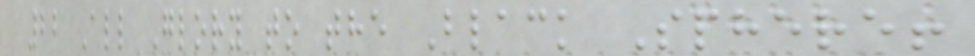22 All Glory to the Black Sphere!
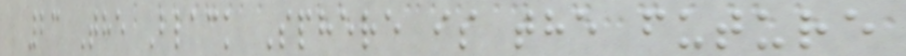23 The Black Sphere is the future
